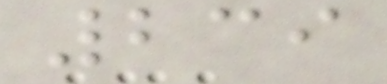239
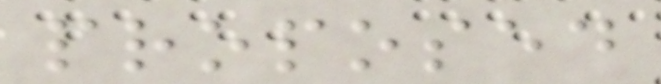proposed
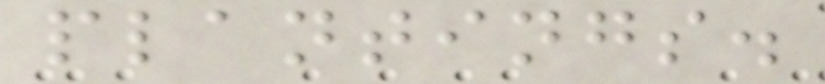plantings.
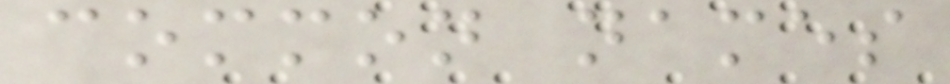common names
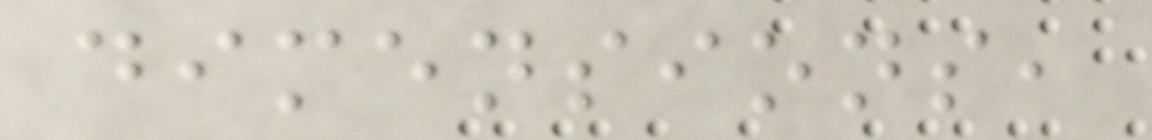dimensions,
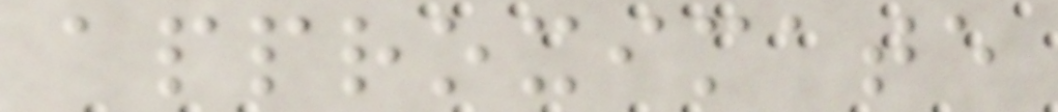approximate
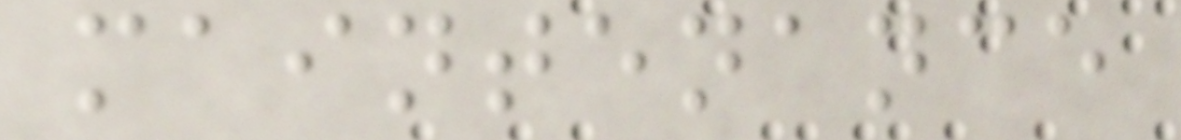maintenance
